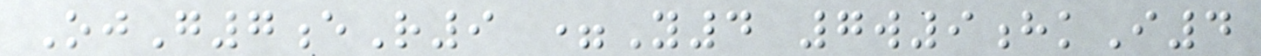OjG7eR9 =Y4 7w9hkI4
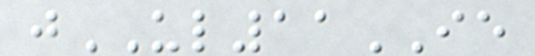jUL11IE
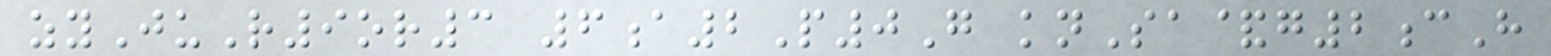zyJuR9or3 6a2P0G knSa&g2cH
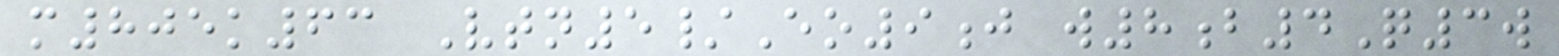m805k63 Vtn5/Eo9j w8b4Q3w
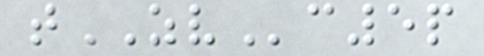tZVc5p
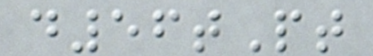d56tPt
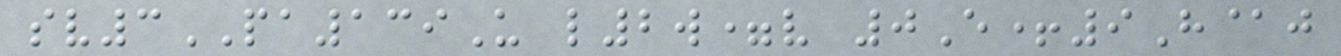sv3PA139U l2w=v 0E+9H@j
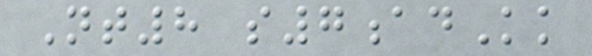Nt8 s7adKk
